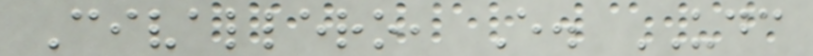Civallero, E. UDC
